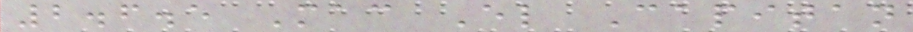2.6.5 Mac El Capitan
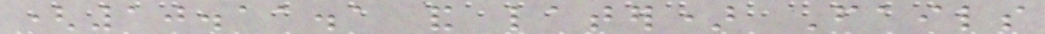(10.11.1 and later) Fails
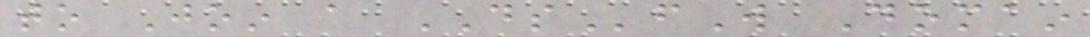to Join a DSfW Domain
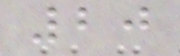20
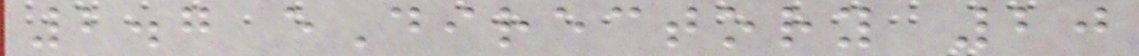2.7 eDirectory 20
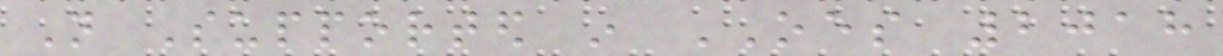Not Supported in OES 2018
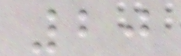20
